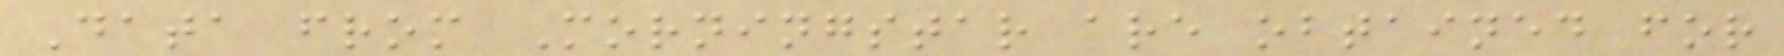Data from Morningstar are obtained for
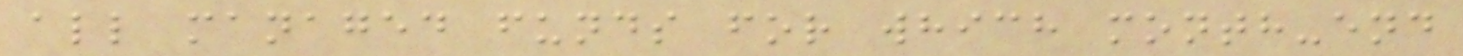all managed funds for which month-end
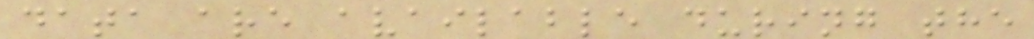data are available during the
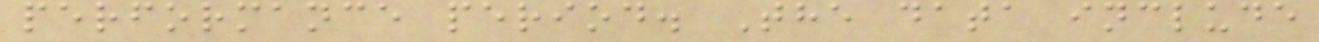performance period. The data include
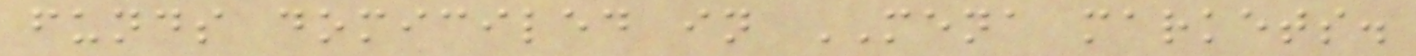funds domiciled in MENA markets.
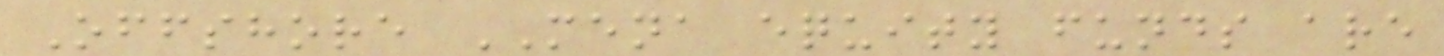Offshore MENA equity funds are
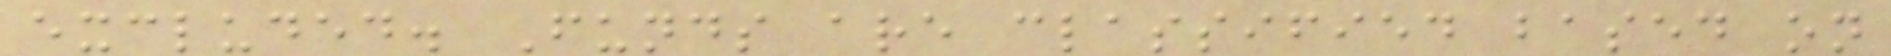excluded. Funds are classified based on
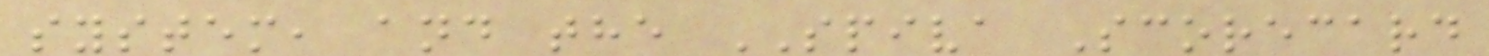system, and the SPIVA Scorecard
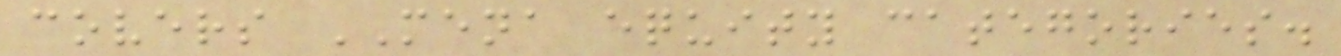covers MENA equity categories.
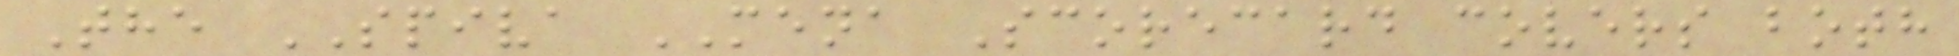The SPIVA MENA Scorecard covers both
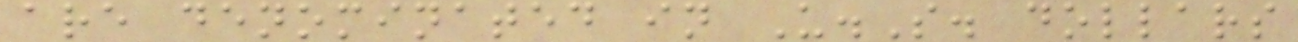are denominated in U.S. dollars
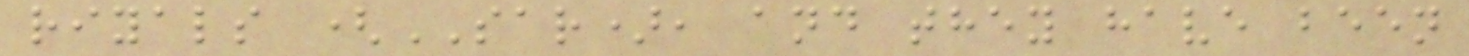riyals (SAR), and they have been
